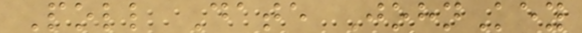Poll Date JohnKey
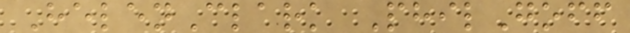HelenClark PhilGoff
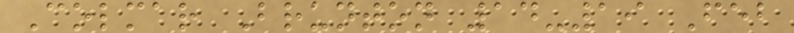Colmar Brunton 14-19 Feb
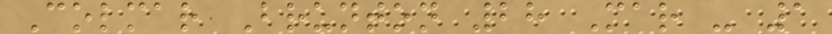Colmar Brunton 28 Mar - 1
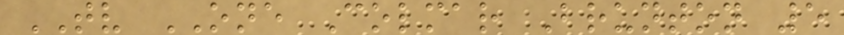TV ONE Colmar Brunton 5
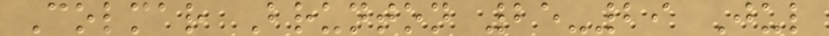Colmar Brunton 25-29 Jul
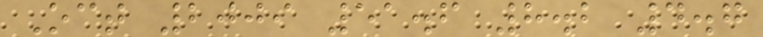Oct 2009 51.6 8.2 4.7
